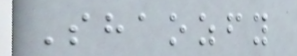Shaozfy
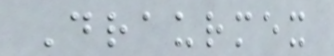Draurmex
